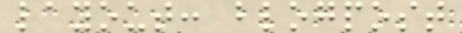layout: blogpost
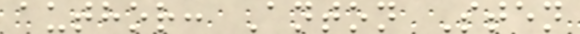author: Anton Sten
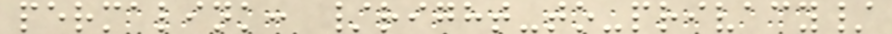permalink: /right-to-privacy/
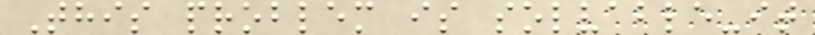This problem is solvable-it
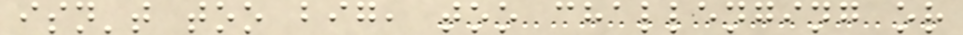isn't too big, too challenging or
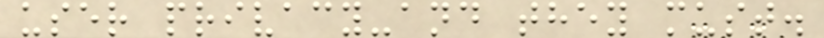user privacy-and they must.
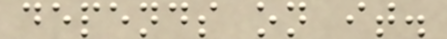depends on it.
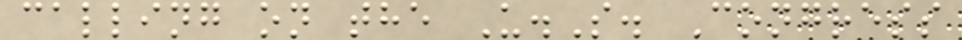calling on the U.S. Congress
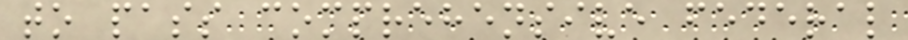to pass comprehensive federal
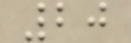20
